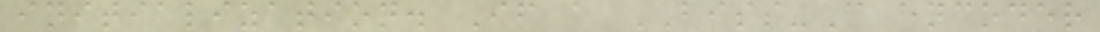initialization. If a BISS-C encoder
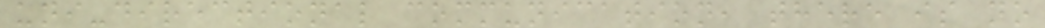uni-directional communication, there is no
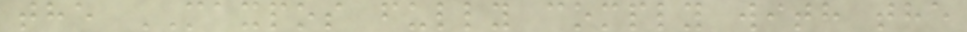the MAXPOS fully comply with the
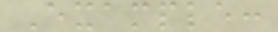Example:
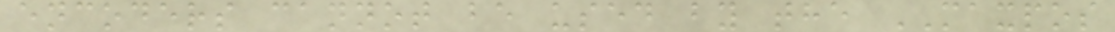encoders cannot be used by the MAXPOS
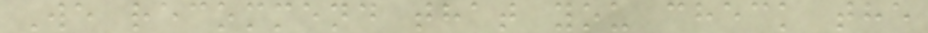We recommend that you check the
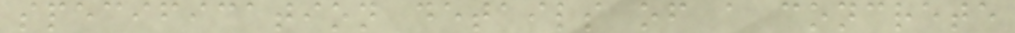specification details of a concrete
